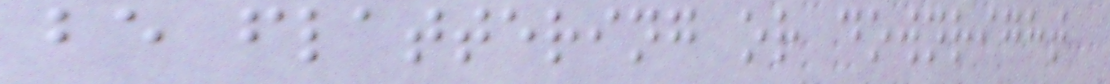be flattering or downright
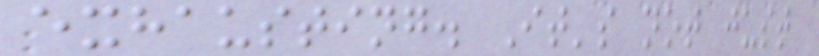exhausting. It's not just
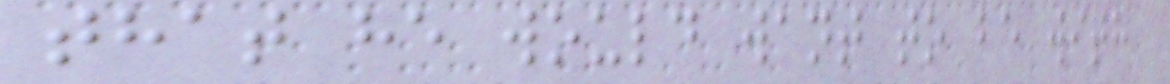that he would want to be with
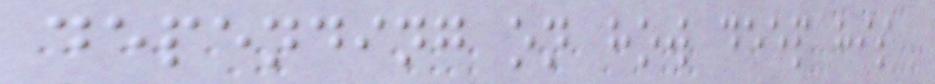depending on how deep his
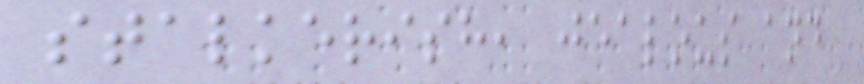stalkerish, jealous and
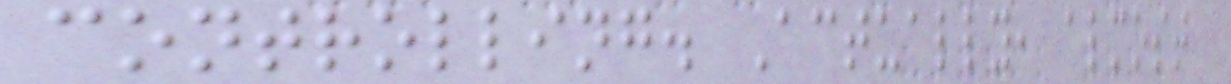controlling. Actually, almost
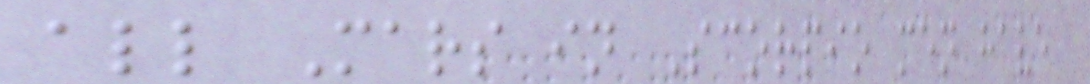all Mars in Scorpio men have
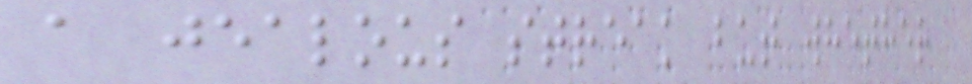a jealous streak but whether
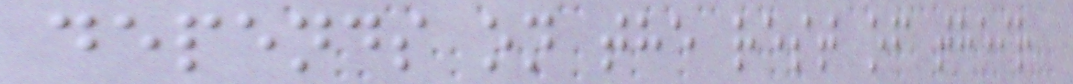depends on the rest of their
